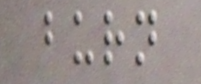burn
